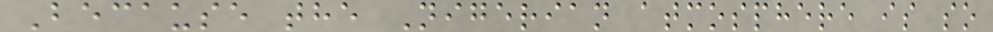Because the Nigerian atmosphere is so
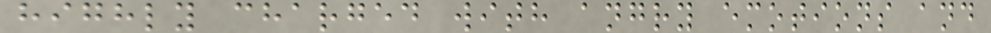highly charged with angry emotions and
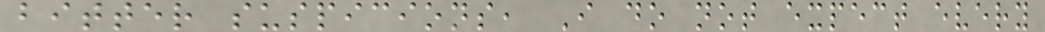bitter suspicions, I do not expect every
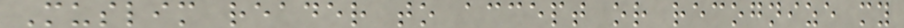Muslim reader to accept or recognize my
